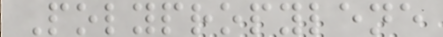Polypropylene
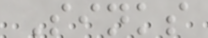Sinks
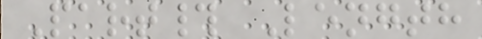Part# Length
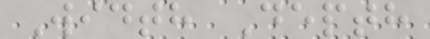Width Depth
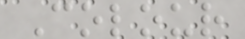Colour
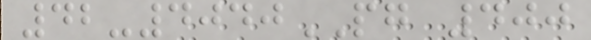42-4040PG 400
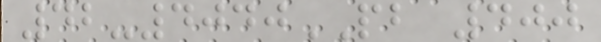42-4040PB 400
